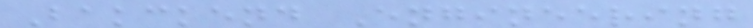Bakckend Engineering
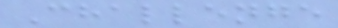Challenge
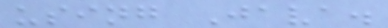using Java.
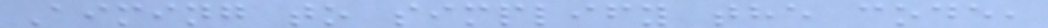Aiming to simplify the code,
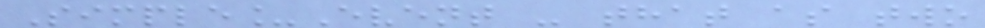Simple_Event - that as two
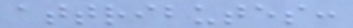attributes:
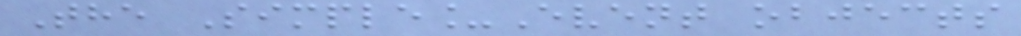The Simple_Event objects
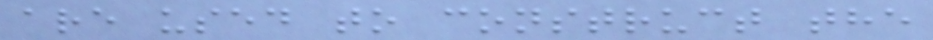are used to construct the
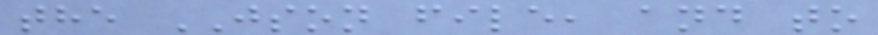the JSON file, and to
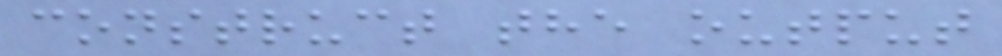construct the output
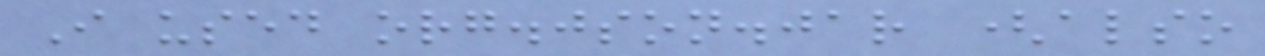I used org.json.jar (also
